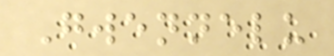Gwennelu
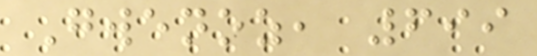Gwenoz, 699
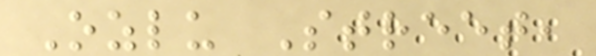Ozlu Street,
